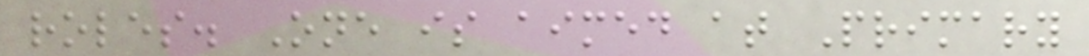roles. One is aimed at Primary
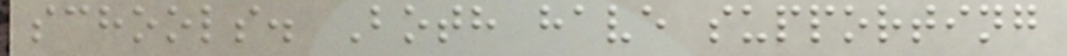schools. Both have supporting
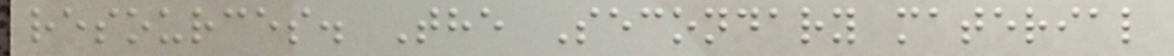resources. The Secondary material
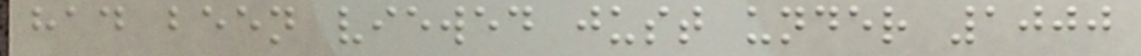had been viewed just under 1000
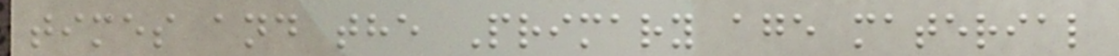times and the Primary age material
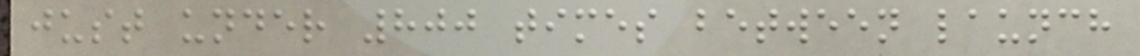just under 800 times between launch
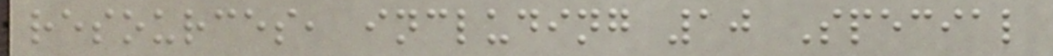resources, including 10 Special
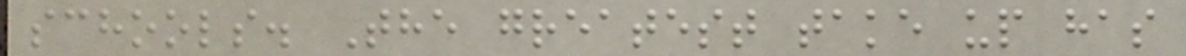schools. The greatest take up has
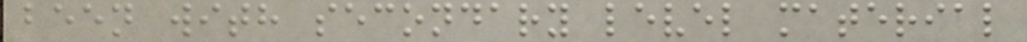been with secondary level material
